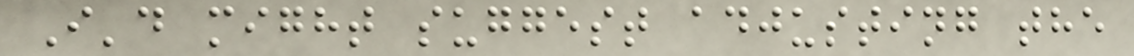I'd might suggest adjusting the
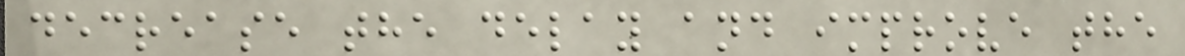decrease the delay and improve the
